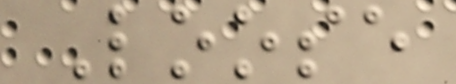Loose
